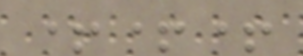+++
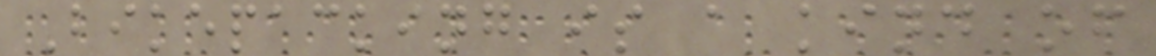Bikepacking is a kind of
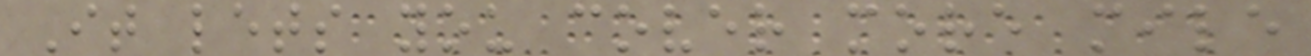It lets you cover more mile
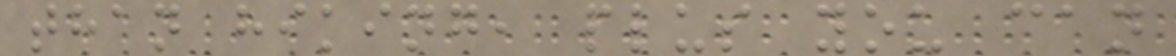than hiking, plus you can
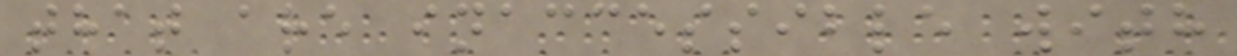that are inaccessible with
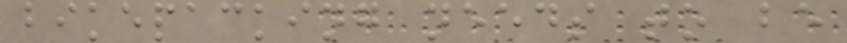bikepacking needs to be
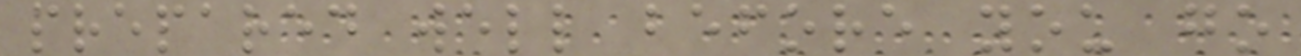prepared well before you go
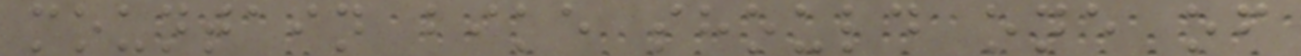mountain bike should one of
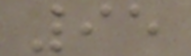95
